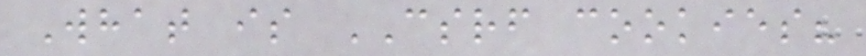What is CSRF cookies?
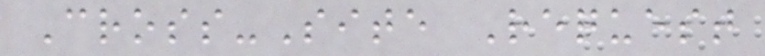Cross-Site Request
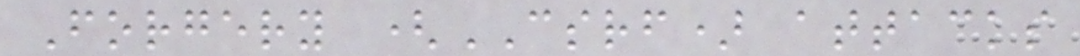Forgery (CSRF) attacks
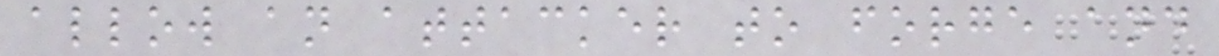allow an attacker to forge and
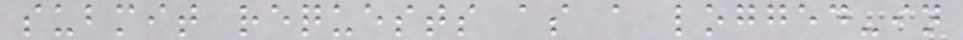submit requests as a logged-in
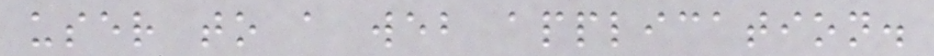user to a web application.
